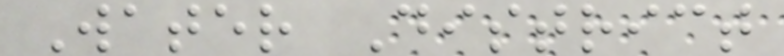Water District
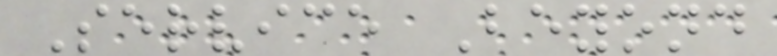Service Beyond
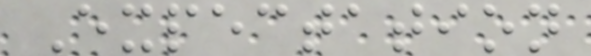Expectation
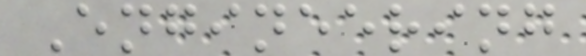Engineering
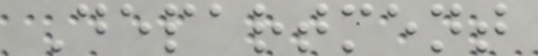Department
